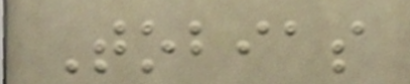Tobias
